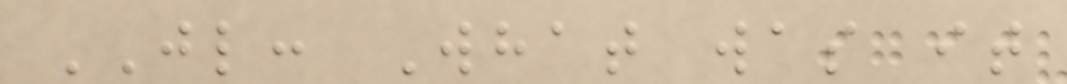JL: What was it
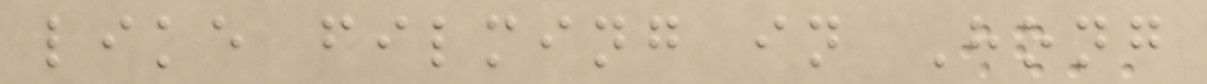like filming in Hong
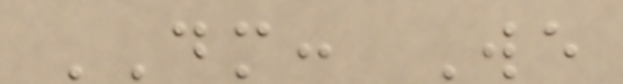DM: We
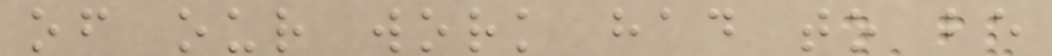of our work had to be
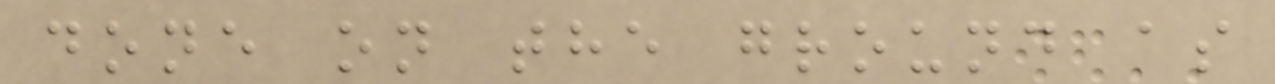done on the ground as
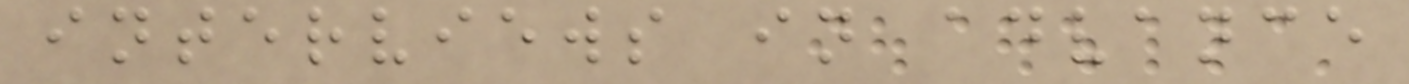interviews in advance
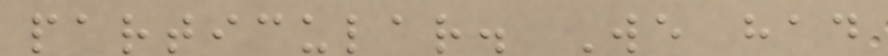particular. We had
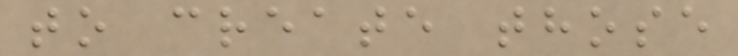to create those
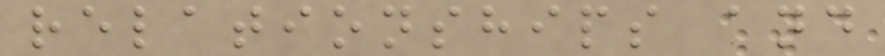relationships and
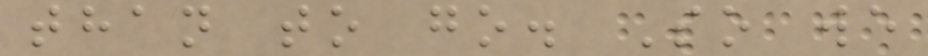than to go. So we
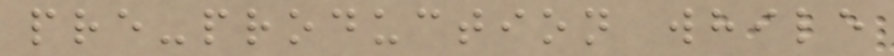pre-production while
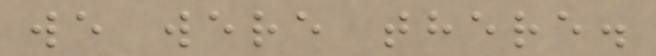we were there.
